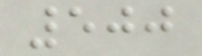500
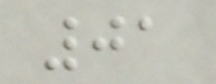01
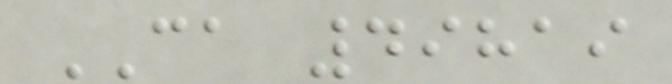CA 49819
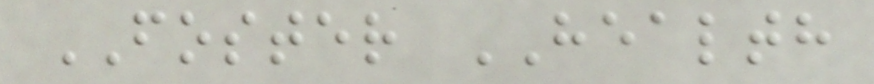FOSTER HEALTH
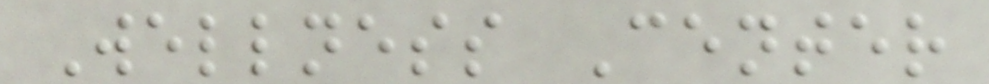Wellness Center
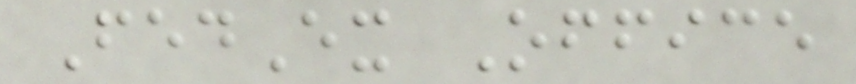FedEx Office
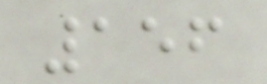156
